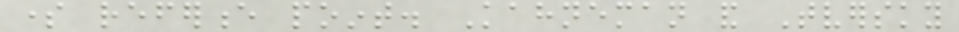some reference point. Kahneman and Tversky
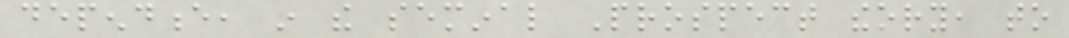dependence, in the seminal Prospect theory, to
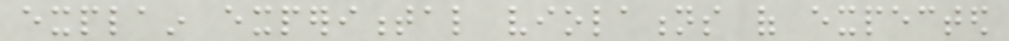explain experimental violations of expected
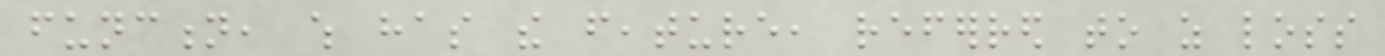function, which has the feature, referred to as loss
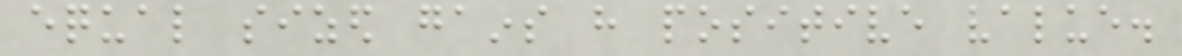equal sized gains have positive value.
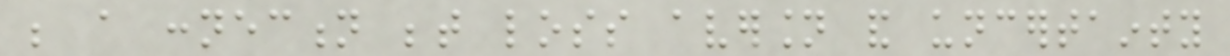be a connection between loss aversion and uncertainty
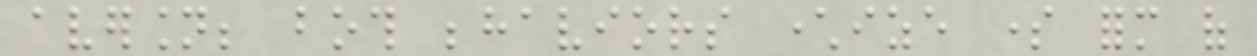aversion; both behaviors characterize some form of
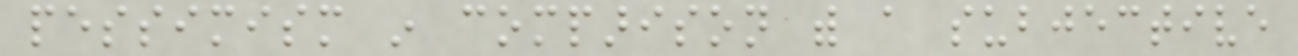pessimism in comparison with a subjective
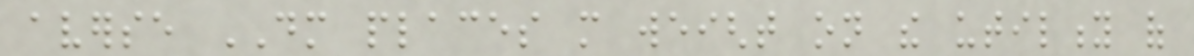averse DM places more weight on the utility of
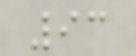93
